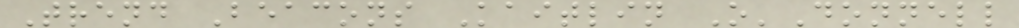Trend Beacons Kaitlin O'Donnell
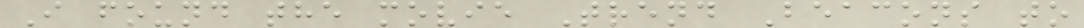I found the movie Trend Beacons to
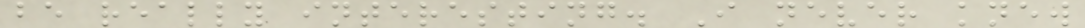be really interesting. I never knew
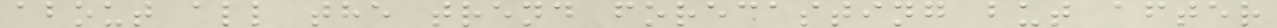about all the trend forecasting but after
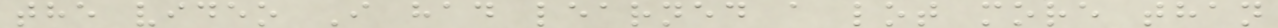the video I had learned a lot more than
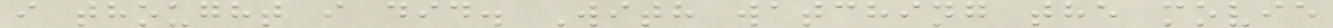i thought i did. With watching the movie
